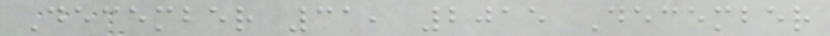December 31, 2015 December
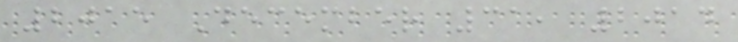2015 December 31, 2014
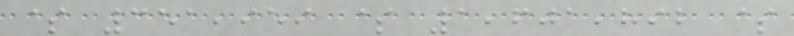$ 351,959 $ 1,601,892 $
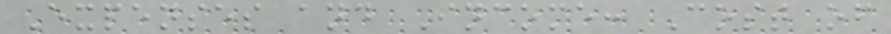Expenses and Income: Cost of
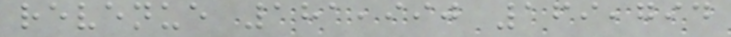revenue 181,990 169,794
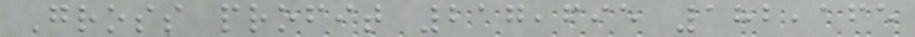Gross profit 217,695 182,165
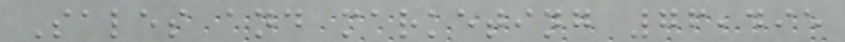Sales and marketing 76,495
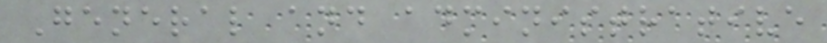General and administrative
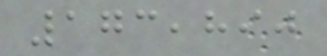173,890
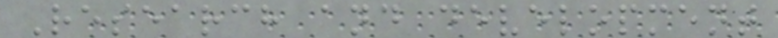Research and development
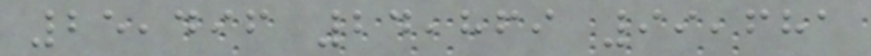25,496 24,869 99,681
